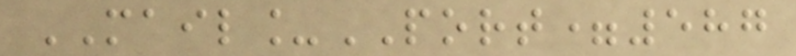MAIL_PORT=587
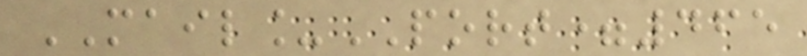MAIL_PORT=465
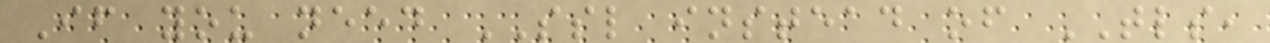If you need SSL instead of TLS,
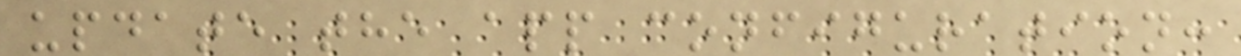update the app configuration:
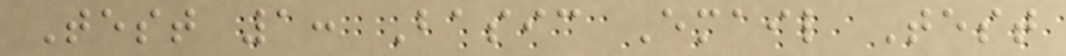Test 1: Basic Email Test
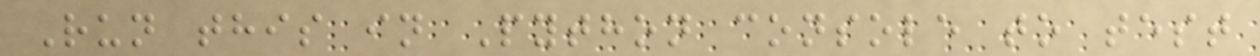Run this in Python console to test
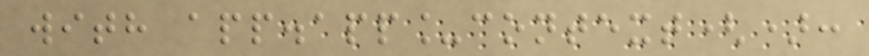with app.app_context():
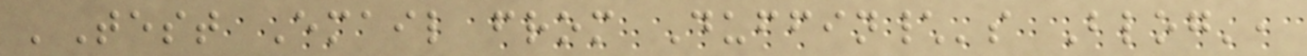'Test Email from Duffin\'s Blog',
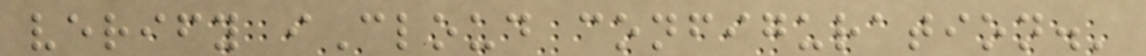verify iCloud configuration.'
